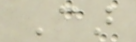Car
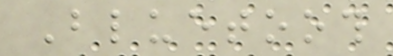Bluetooth
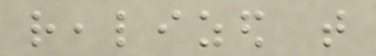realized that
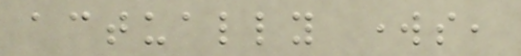actually works,
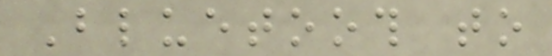Bluetooth to
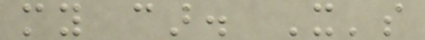my car. It's
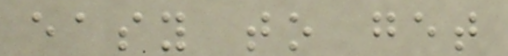easy to get
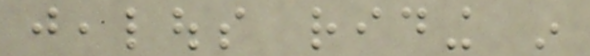jealous riding in
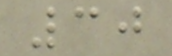30
